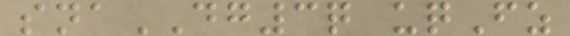snaDG3q uqFz
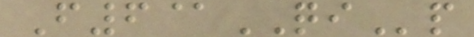F6@QIp
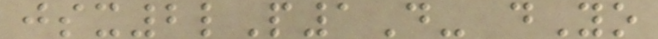jsx2lP1D- dYo
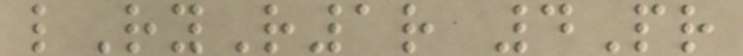lRyR1r 4Pr
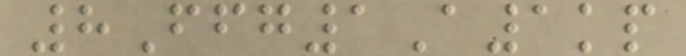8Ffg1A1kp
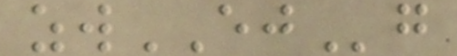zwEJg
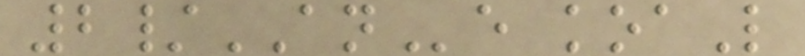2/ANe koaL
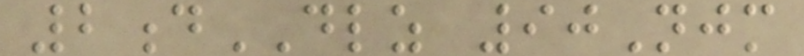2dDLZ 90Njm
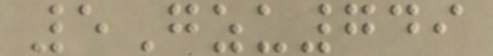5Gzu749
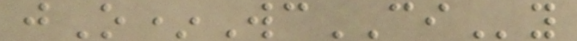jO*WcCIy
